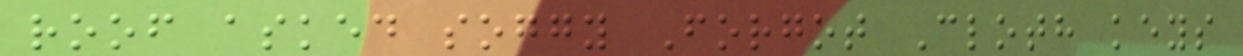roof asked soggy Forgot Cloth keys
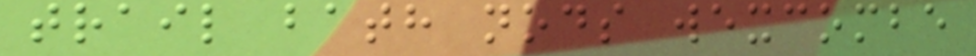trail bath nods wexcombe
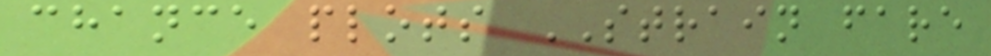chance plots STRAIN fare
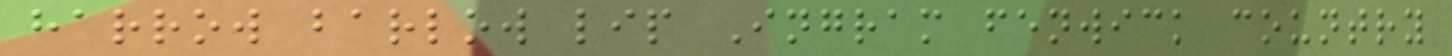harrow barlow lip Ingram fenwick country
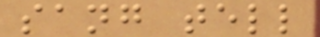sang tell
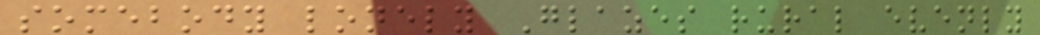somebody lonely Glazes rural evenly
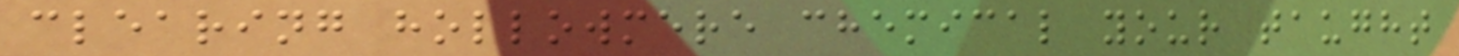clearing hollowmere chemical your taught
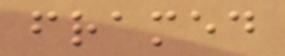framed
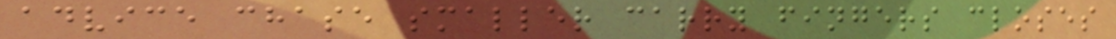advice chase smaller carry fingers closes
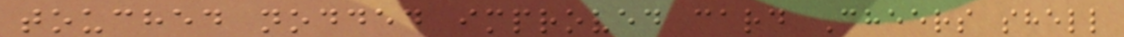touched nodded improved card Cheers shell
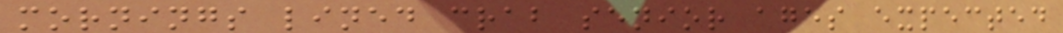mornings lined crab senior ages expected
